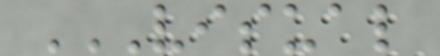VISUAL
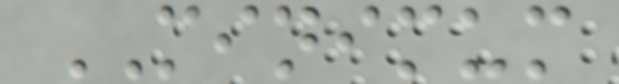MINIMUM
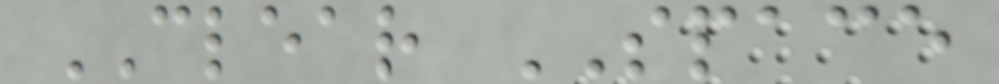CLEAR SPACE
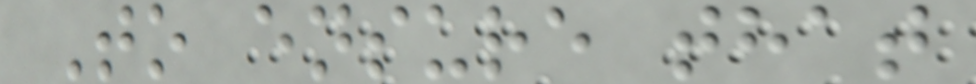To ensure that
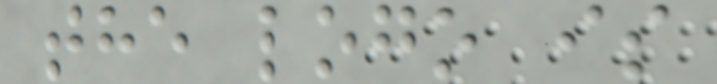the logo is
